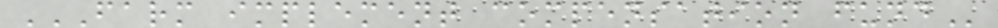FARM IMPLEMENT COMPENSATION FUND
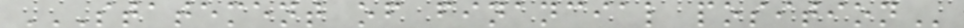STATEMENT OF FINANCIAL POSITION
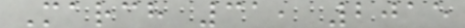March 31, 2015
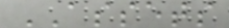ASSETS
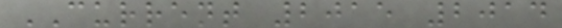CURRENT 2015 2014
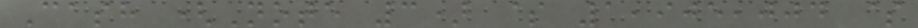Cash (Note 3) $ 1,905,004 $
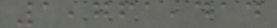1,761,414
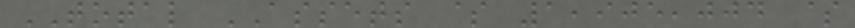TOTAL ASSETS $ 1,905,004 $
